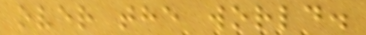over the world.
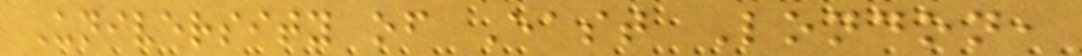University of East London,
